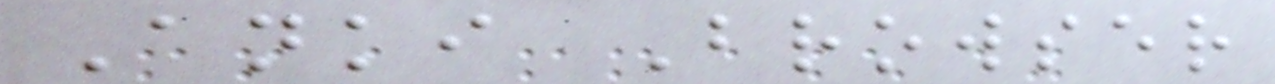Anki Browser
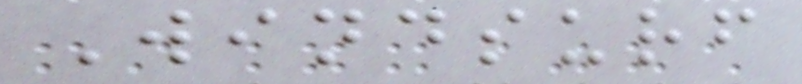Windsurf
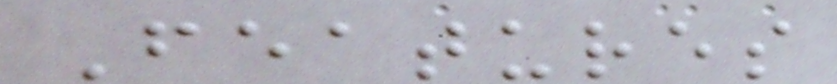Features
